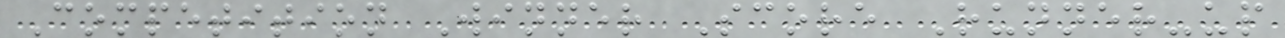Competition Winner Score Runner-up
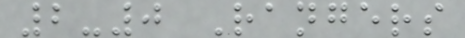2-0 Rangers
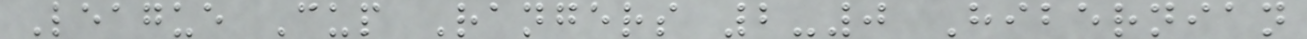League Cup Rangers 2-0 Hibernian
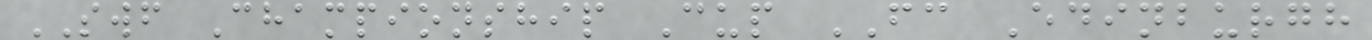SWF Championship Cup FC Edinburgh
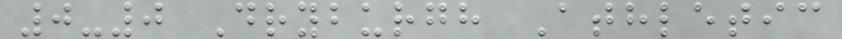0-0 Dryburgh Athletic
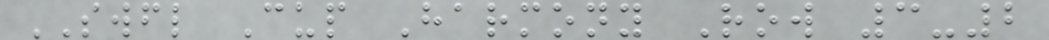SWFL Cup Harmony Row 3-2
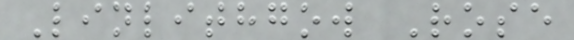Linlithgow Rose
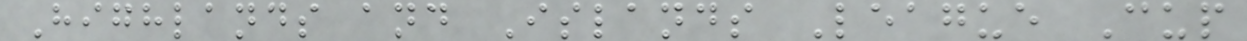Highlands and Islands League Cup
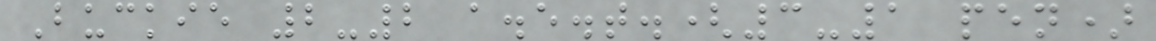Buckie 2-2 a.e.t.(3-1 pen)
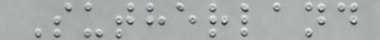Sutherland
